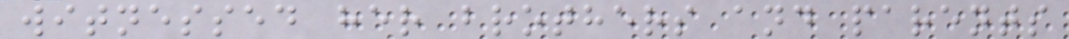witnessed her brothers and parents
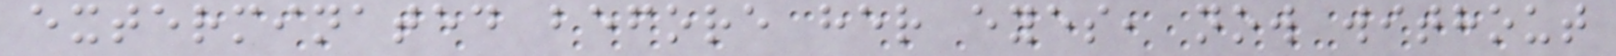exterminated before her eyes, now without
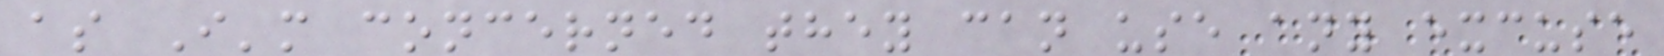as I'm concerned they can use any excuse
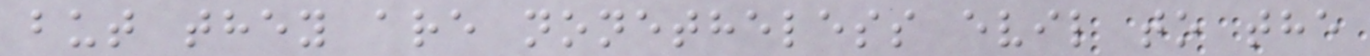but they are nonetheless evil to the
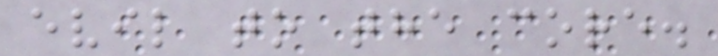evil to the core.
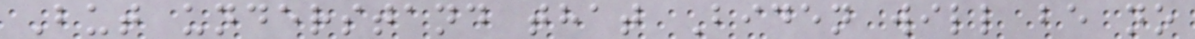But understand that Biden will be no
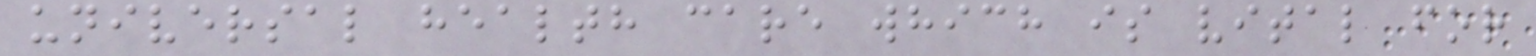universal health care which is vital for
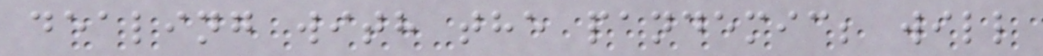dealing with the pandemic; will
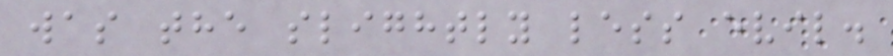was the slightly less evil.
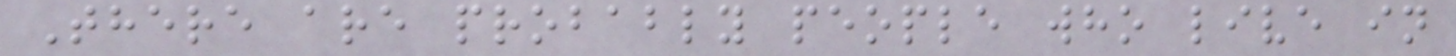There are probably people who live in
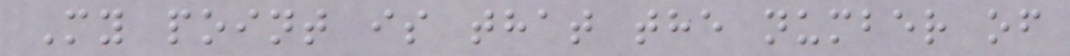My point is that the number of
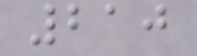210
